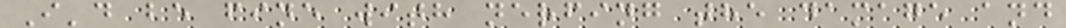I'd be fine with nerfing the damage and
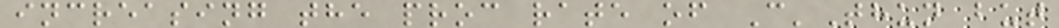increasing the proc rate of C'Thun but
